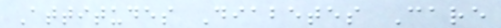Attitudes Diabetes Care
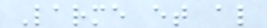Larme et al
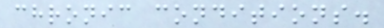chronic conditions.
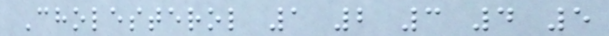Cholesterol 1 2 3 4 5
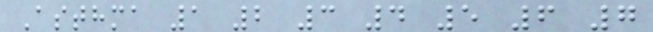Asthma 1 2 3 4 5 6 7
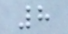8
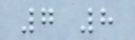7 8
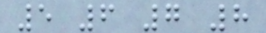5 6 7 8
